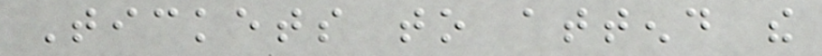Tickets to attend the
